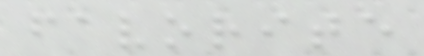favorite
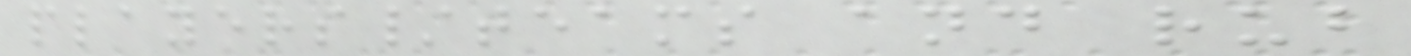players/teams and rub
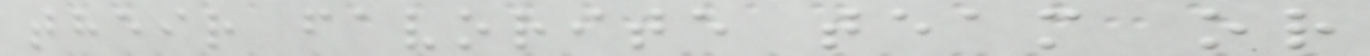their favorite team or
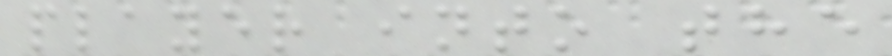player into the
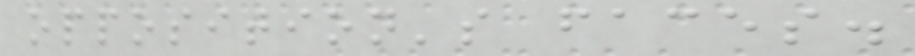opposition's faces.
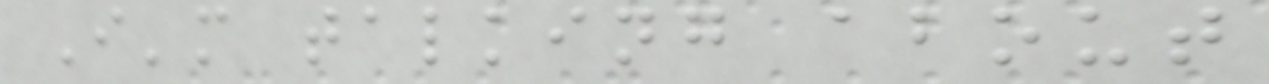I'm talking about
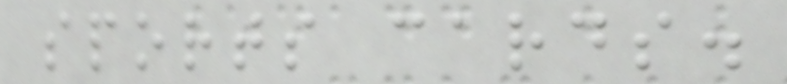sports cards.
